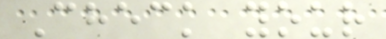Check your
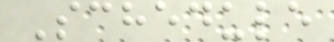Schedule
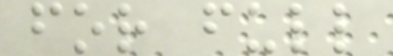for full
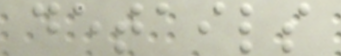details
